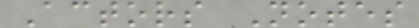Actors Notes
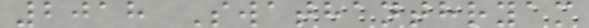2018 Swathanthryam
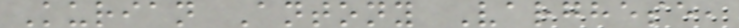Kurian Antony Varghese,
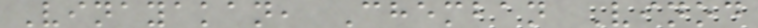Vinayakan, Chemban Vinod
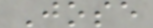Jose
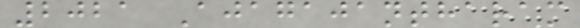2021 Ajagajantharam
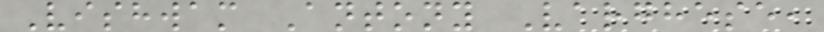Vishwam Antony Varghese,
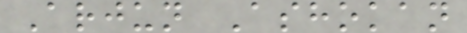Arjun Ashokan
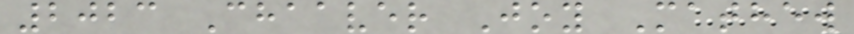2023 Chaaver Joy Mathew
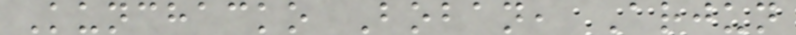Kunchacko Boban, Arjun
